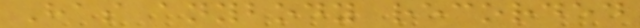Has anybody recorded
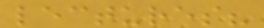lectures?
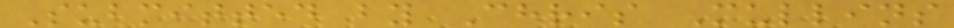Submitted by Chris Mullins
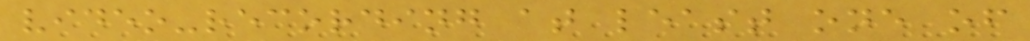video-recording at least one of
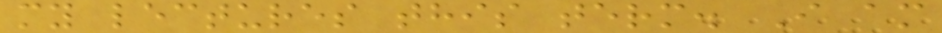my lectures this term. I am
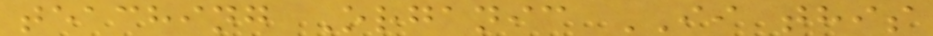teaching Organic II this
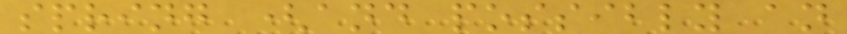spring (and possibly an
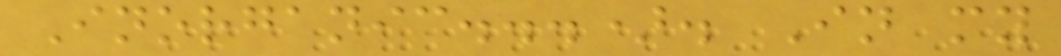Inorganic...). In my
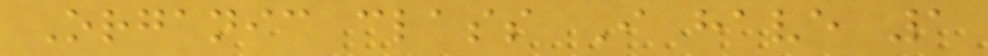Organic class I have 1
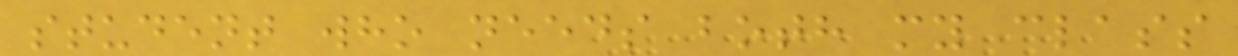student who needs both my class
